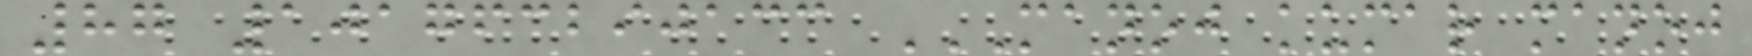87 101763290133 MANOJ KUMAR MANOJ
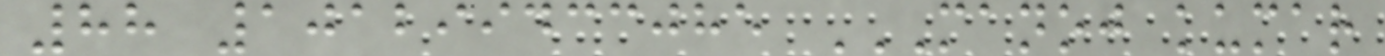88 101299433085 MANOJ KUMAR
